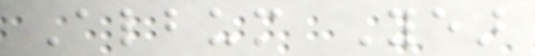Album Year
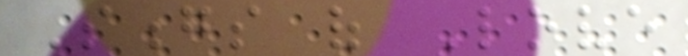Songs of Love
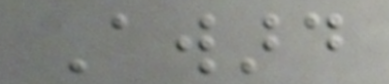Award
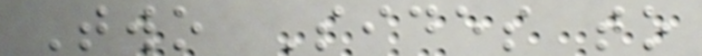Two Sides to
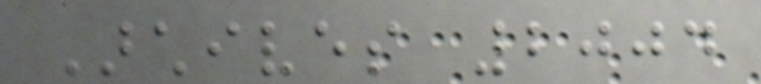Archives 2004
